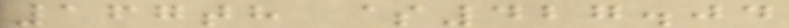167th $427.04
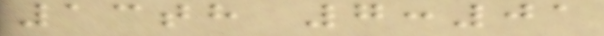13th 7:01
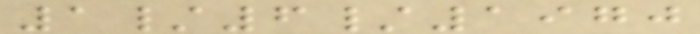1/6/1970
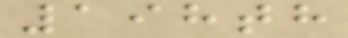198th
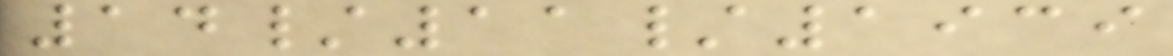14/11/1939
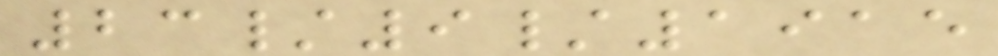23/9/1915
